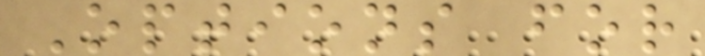Options for
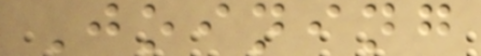Joining
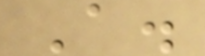A.
